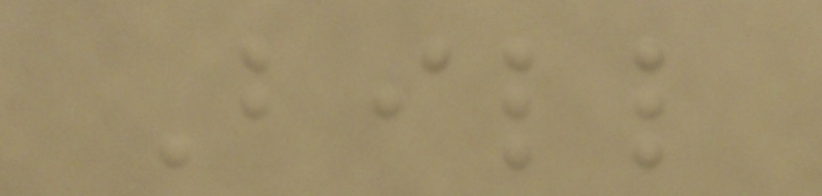Bill
